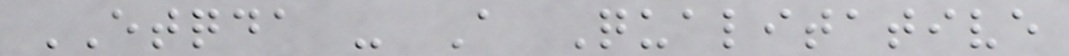ETQDA - A Qualitative
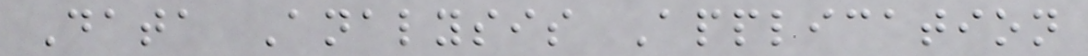Data Analysis Application
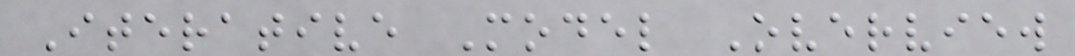Iterative Model Overview
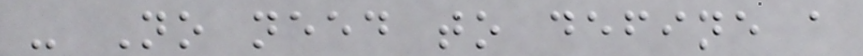- No need to define a
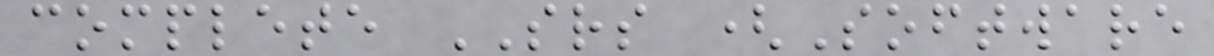complete SRS (Software
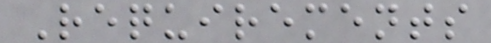Requirements
